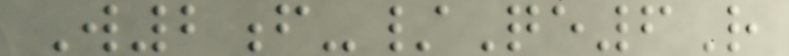W2f-/Qe6R
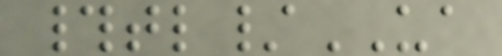#tl/UA
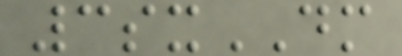3sxDM
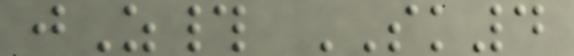jZ# SK4
